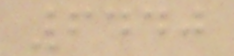6440
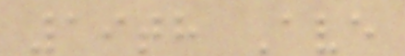19th Ave
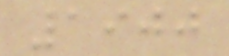1900
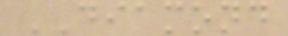DIAMOND
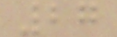27
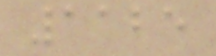1125
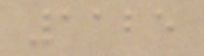1125
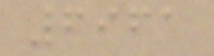6961
